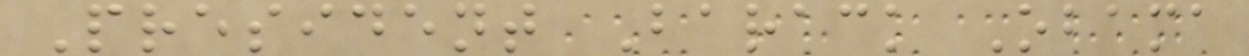President Barack Obama
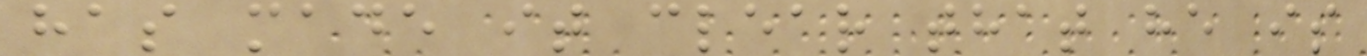has made it clear that he is
